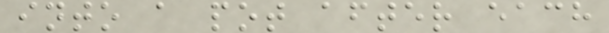into a pot after each
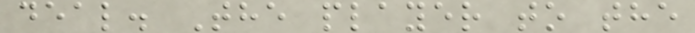deal. The player to the
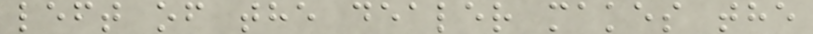left of the dealer makes the
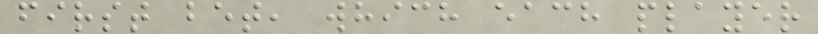first bet, which each player
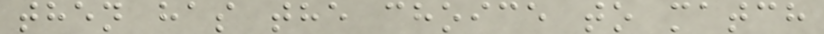then has the choice to match
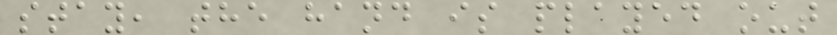stay, the hand is played out
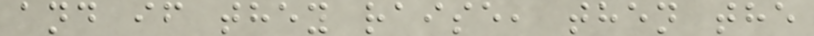and if they raise, then the
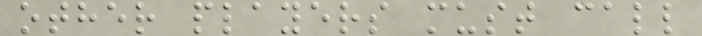other players must call
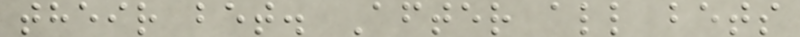their bet. After all bets
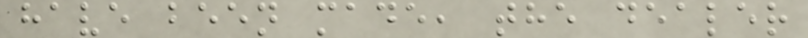have been made, the dealer
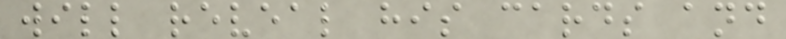will reveal his cards and
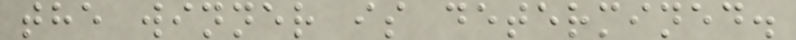the winner is determined.
